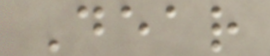Dear
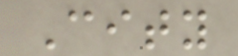City
